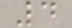4
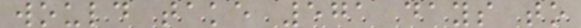would take 571 days to
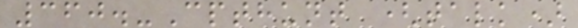360.-Cpthunt (talk)
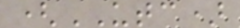(UTC)
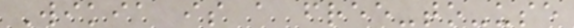Wikia is a free-to-use
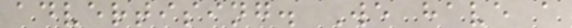advertising. We have a
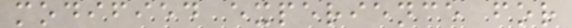modified experience for
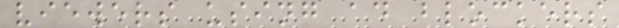viewers using ad blockers
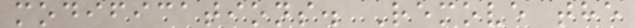modifications. Remove the
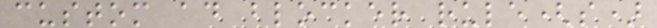custom ad blocker rule(s)
